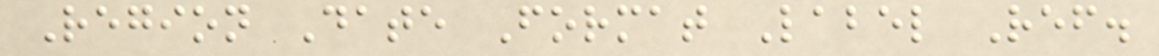Region Date Format Label Ref.
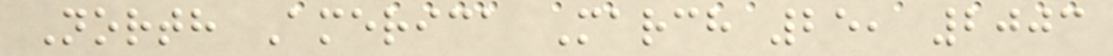North America March 25, 2003
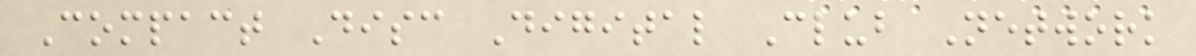Compact Disc Digital Club Network
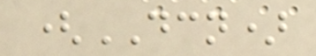(DCN)
